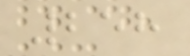258
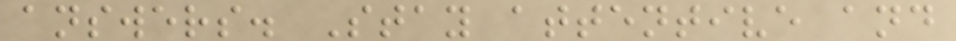answers. Stay attentive and
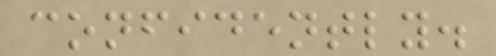confidently.
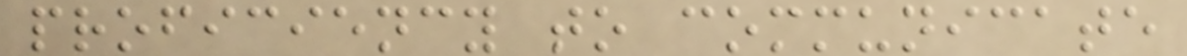proficiency to communicate
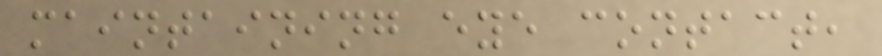maintaining eye contact,
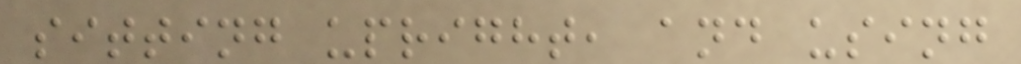sitting upright, and using
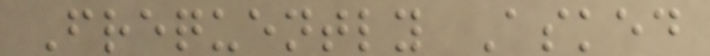Frequently Asked
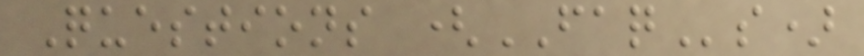Questions (FAQs)
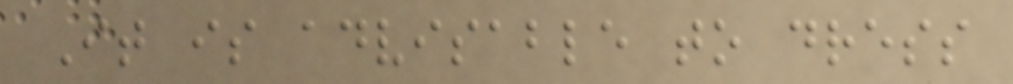It is advisable to dress
